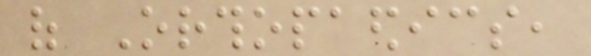of Orthopaedics,
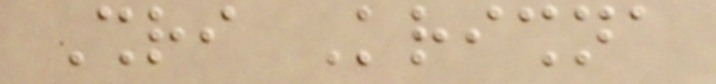Shri Krishna
